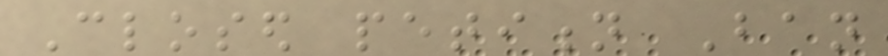Closed petition Ban
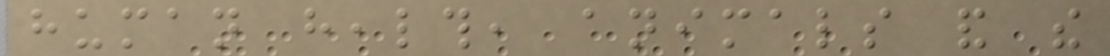human health, animals and the
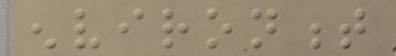environment
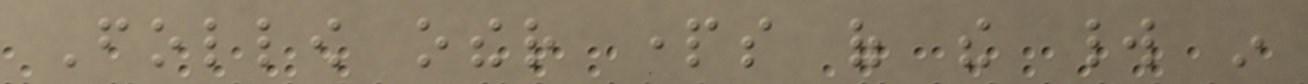Follow other parts of the world in
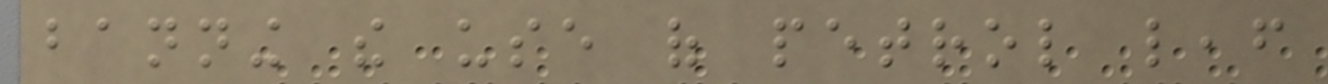banning the use of petrol leaf
